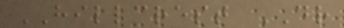HILLCREST DR
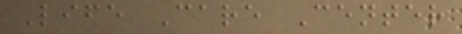Life Care Center
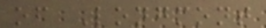of Longmont
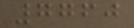7760
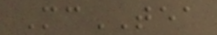McTEA
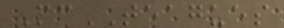McTEAGUES
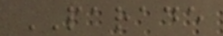PARADE
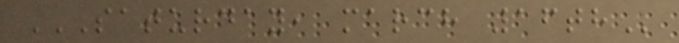SATURDAY, MARCH 16TH
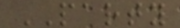PARTY
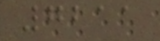7211
